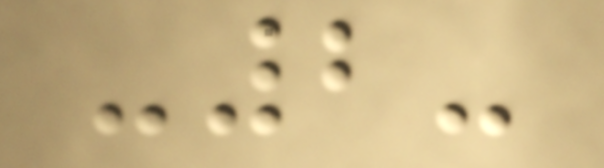-2-
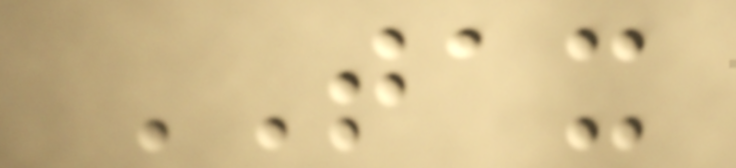TAX
